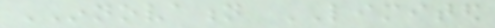INNOVATION LIMITED
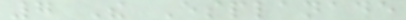7 The Esplanade
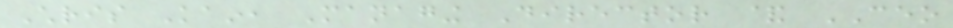Chris Kain, Managing Director & CEO
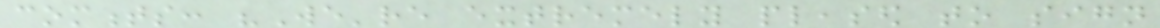comments: "We're extremely pleased to sign
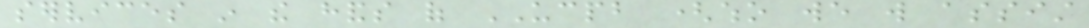services in the hands of UCPB (who we will assist
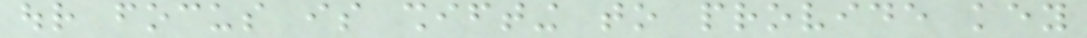our focus is shifting to provide key
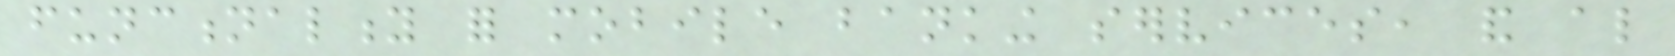functionality for mobile banking services, and also
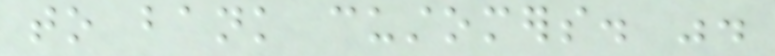to bank customers. ".
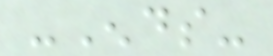-Ends-
